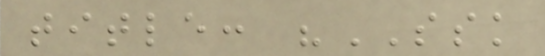title: "SSK
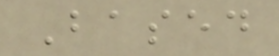Based
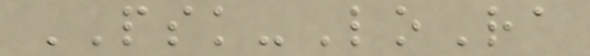PSK-LoRa
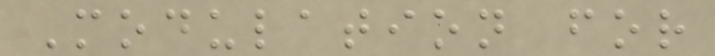Modulation for
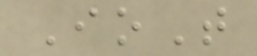IoT
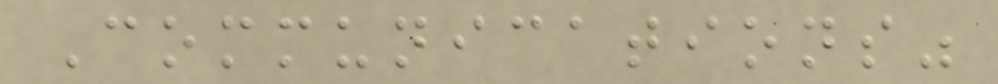Communications"
